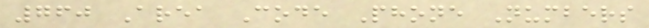760 Area Code Phone Numbers
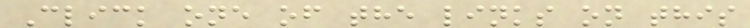Click one of the links on this
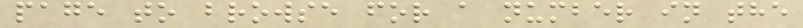page to browse for a number in the
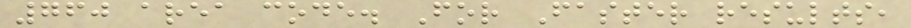760 area code. For Faster results,
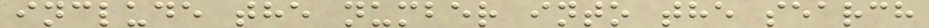include the number into the search
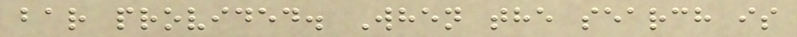bar provided. When the search is
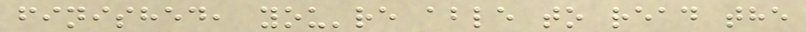finished, you're able to read the
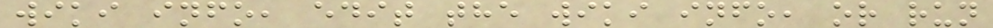wiki info, edit the wiki info, or run
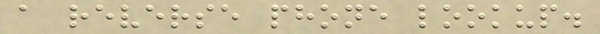a reverse phone lookup.
